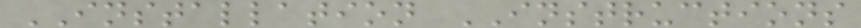INSTALLATION INSTRUCTIONS
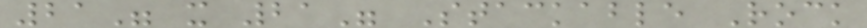21" x 21" Stackable Rock
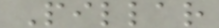Pillar
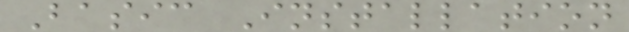Basic Installation
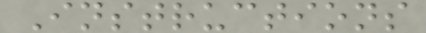Instructions
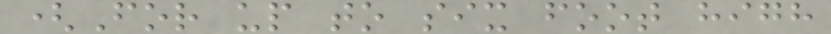(For up to six foot high
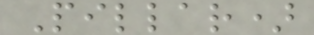Pillar)
